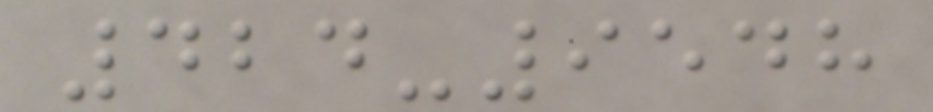424-9548
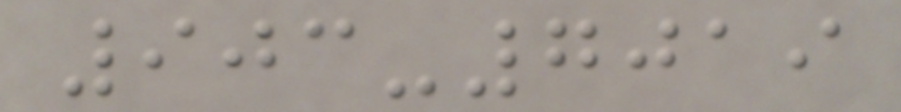903-7019
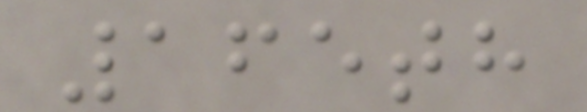165th
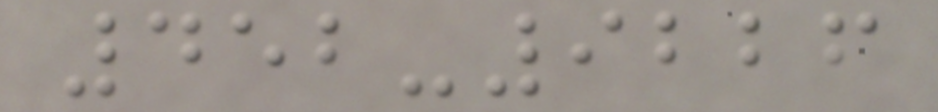452-9226
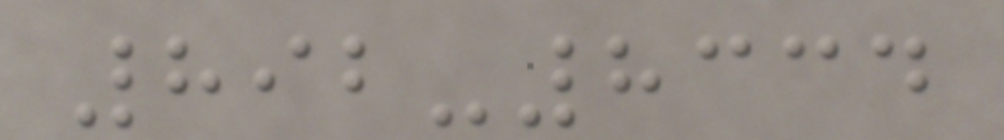892-8334
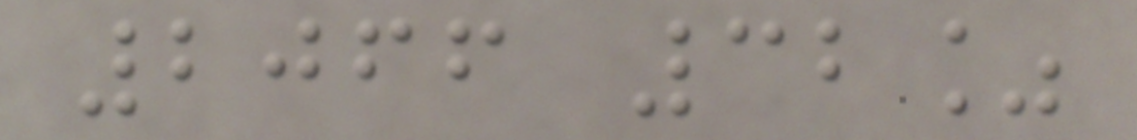2066 32%
